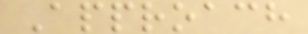Approach
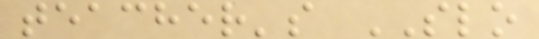teacher's SLO
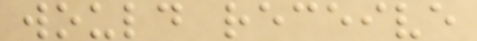would receive
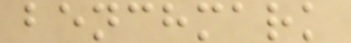benchmark
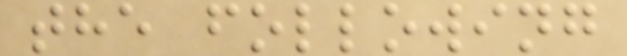the following
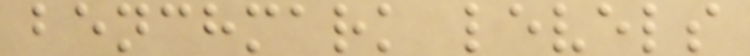benchmark levels
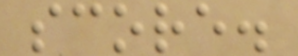score.
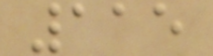115
